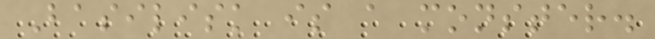Basilisk is a monster.
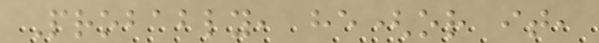Probably, he(or it,
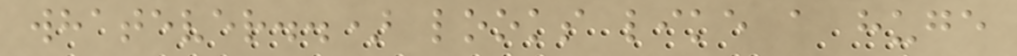whatever..) looks like a huge
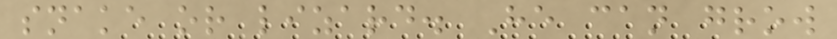snake or lizard. He can grow
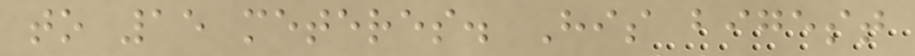to 15 meteres. His bigest
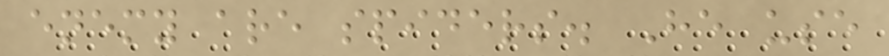enemy are spiders. He use
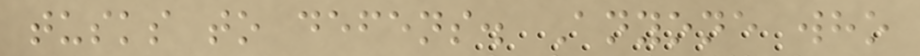tusks to defens. Anyone who
